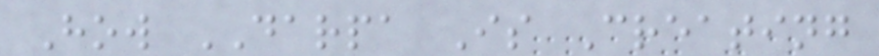How DARPA Is Creating
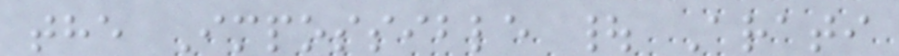the Impossible | Arati
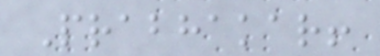Prabhakar!
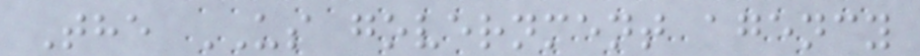The US government agency
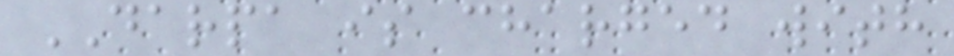DARPA is charged with
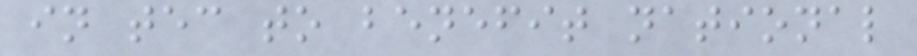in tec to benefit national
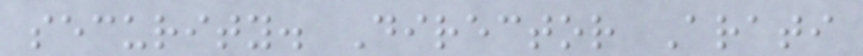security. Director Arati
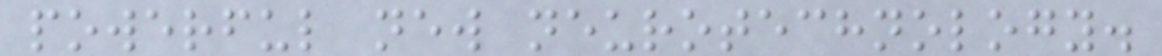powerful new neurotechnology.
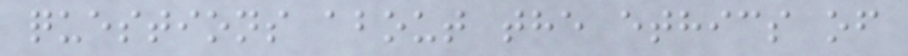questions about the ethics of
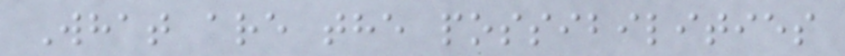What are the possibilities
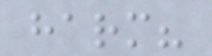harm?
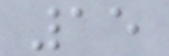15
